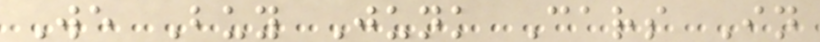We Buy Junk Cars In
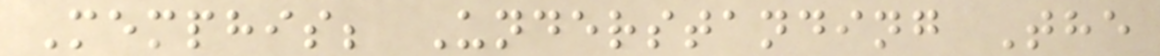Memphis; Understanding The
